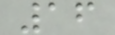16
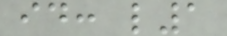id: l1
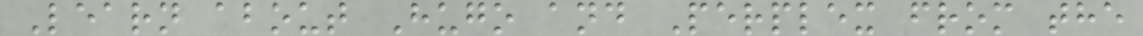Learn about Hugo and Perplex from the
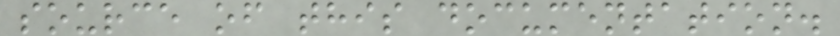source of this documentation.
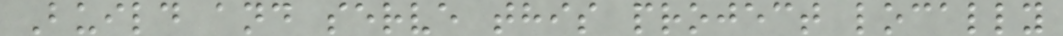Build and serve this project locally
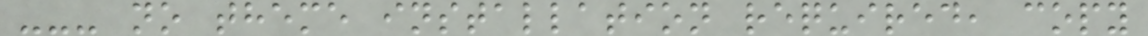--- no theme installation required, copy
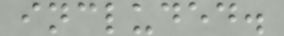included.
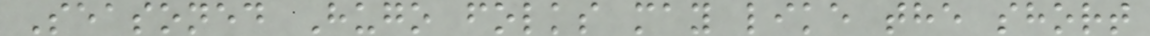Seasoned Hugo folks may like the short
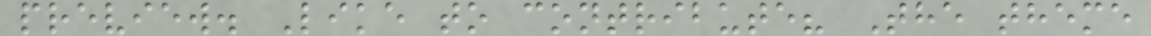preview. Like to contribute? The theme
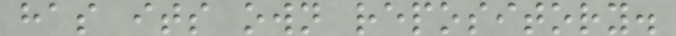has its own repository.
